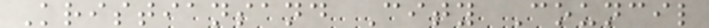Kristiansand City Council
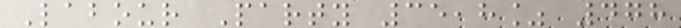Labour Party 35,8% 478
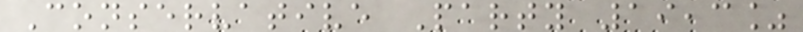Conservative Party 19,3%
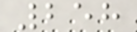258
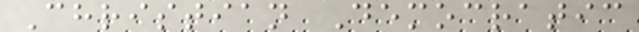Christian Democratic
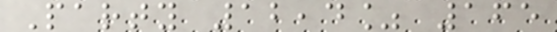Party 12,4% 165
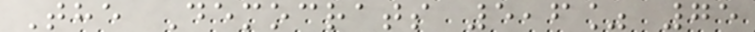The Democrats 5,6% 75
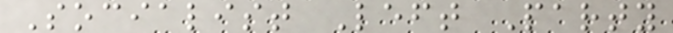Socialist Left Party
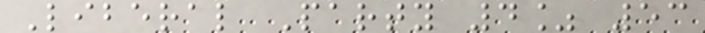Liberal Party 4% 53
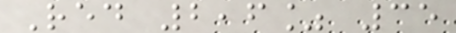Red 2,6% 35
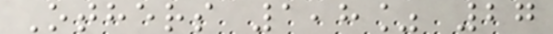Others 1,8% 27
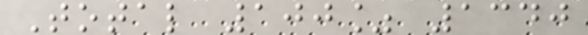Total 100% 1340
